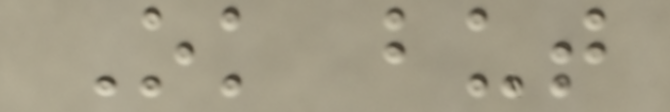Ok but
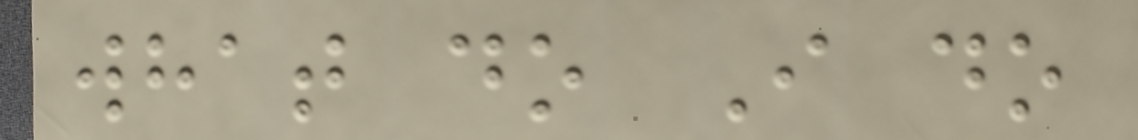what do I do
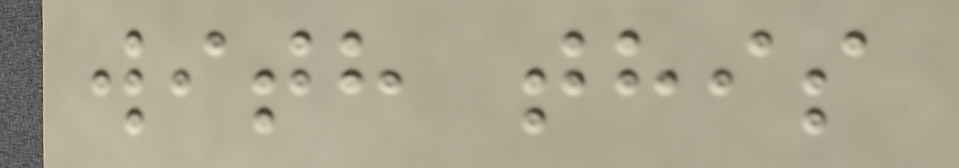with this
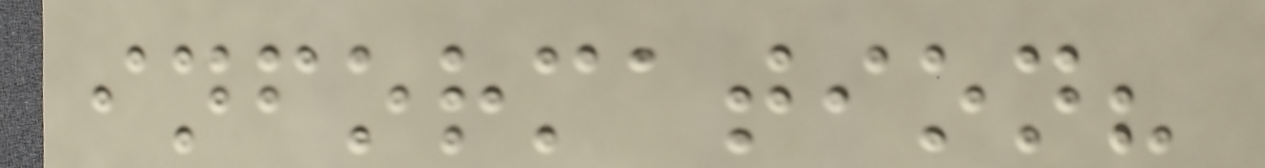information?
